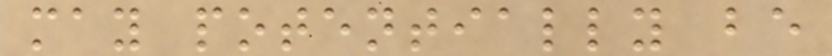may potentially be
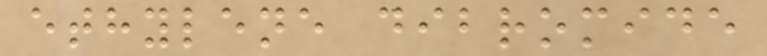ethylene dibromide
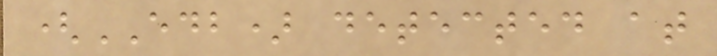(EDB) detected at
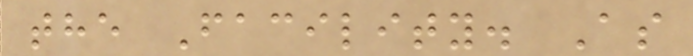the Facility. As
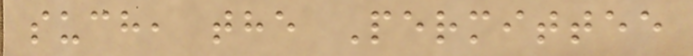such, the Permittee
